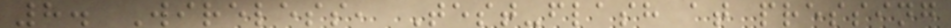8. Wireless, Test-flash at pressing
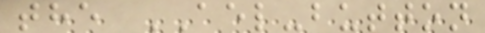the AEL-button
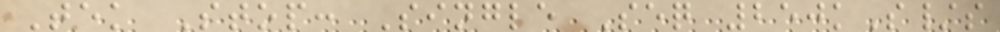Tek Stop: Single Seq 250kS/s
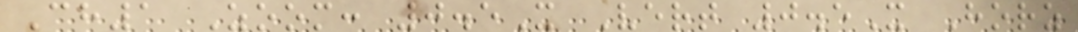Ch1 Zoom: 0.5X Vert 0.5X Horz
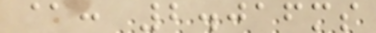@: 2.016ms
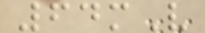64mV
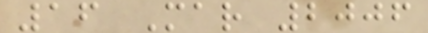16 Mar 2006
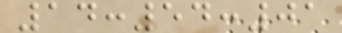14:54:01
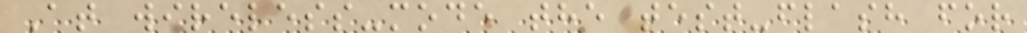At wireless-mode the test-flash for
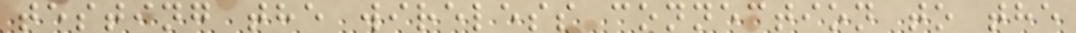testing the wireless connection to the
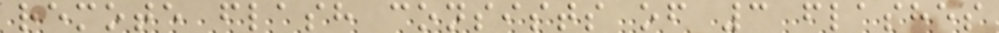remote flash consists of 3 flashes
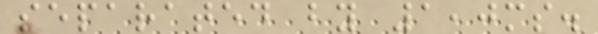separated by 1,0ms.
